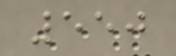550
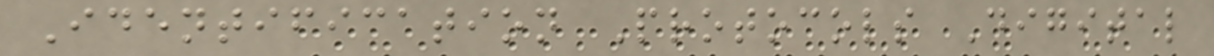Identification Protocols Digital
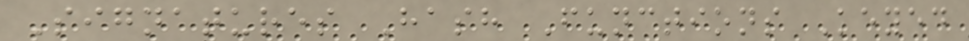Signatures Hash Functions Keyed
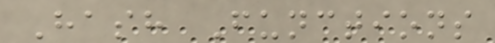Hash Functions
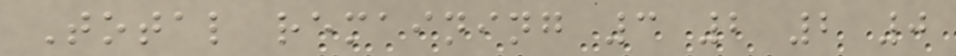Total remaining 3 2 2 0
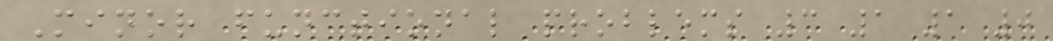Minor functional problems 3 1 1 0
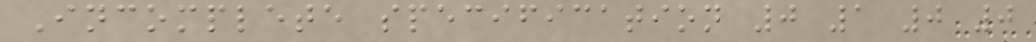Incomplete specification 0 1 0 0
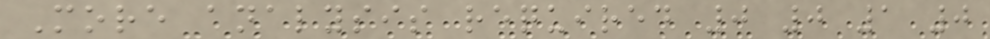More analysis required 0 0 1 0
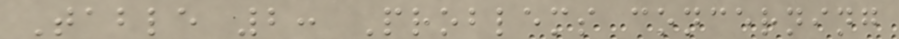Table 2: Problems concerning
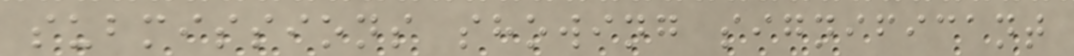submissions showing significant
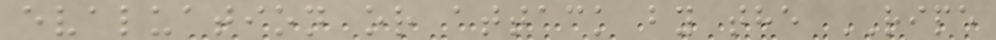evaluation or attack by the RIPE
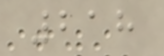218
